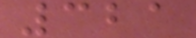321
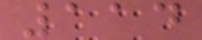114
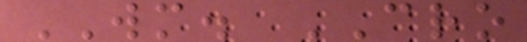WM. CRO
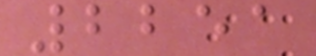2251
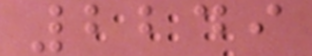2249
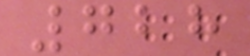728
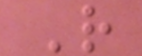R
